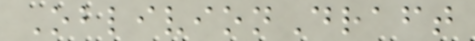OblivionDraft
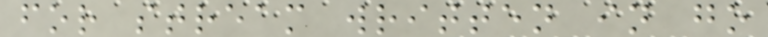for stream written in go
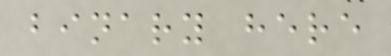binary here
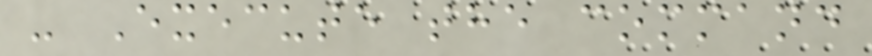- Execute the command
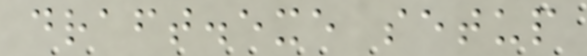draft.exe setup
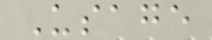Usage
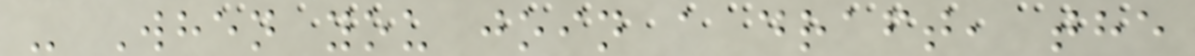- When you join a draft, the
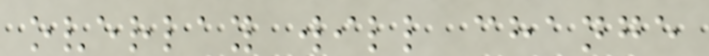overlay will change
